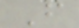F
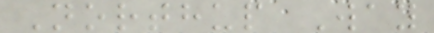Northup Way
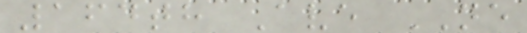164th Ave NE
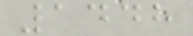1448
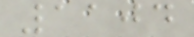1104
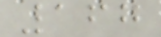167
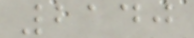2140
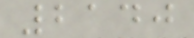2140
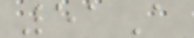51A
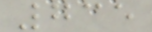735
